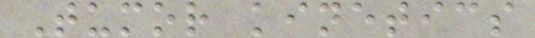Tumor kinetics
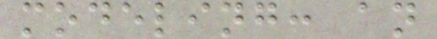modeling: an
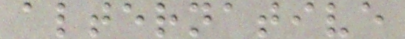alternative
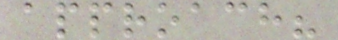approach?
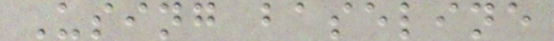Using baseline
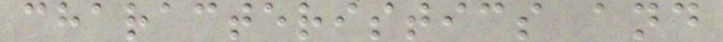characteristics and
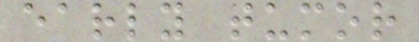early tumor
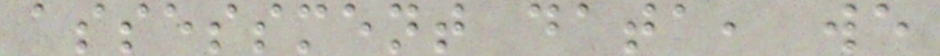assessment data, we
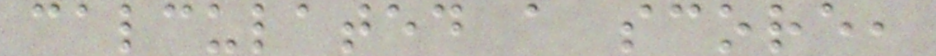calculated a score,
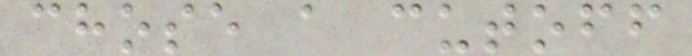chose a cutoff
